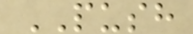PUSH
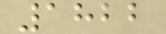1822
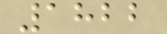1822
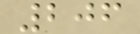206
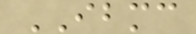IBMC
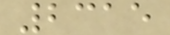2315
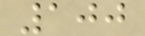100
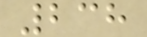238
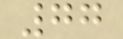77
